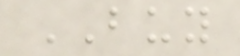BUY
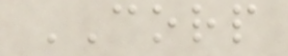CORP
